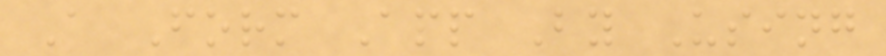A Form App By Using
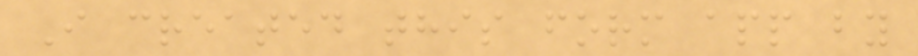I created this form app by
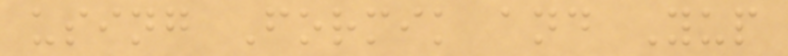using Formik and Yup
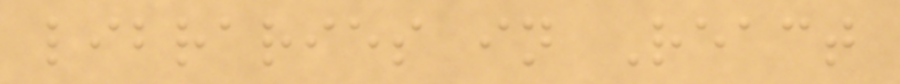libraries in React
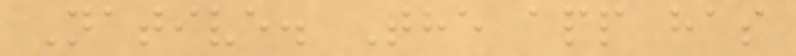Native. The app has
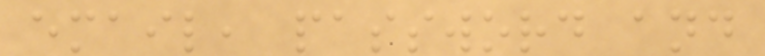email, password and
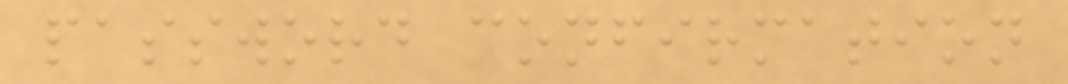password confirmation
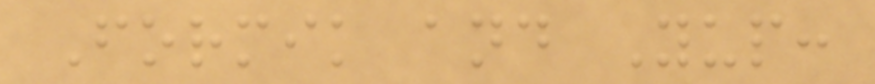Formik and Yup:
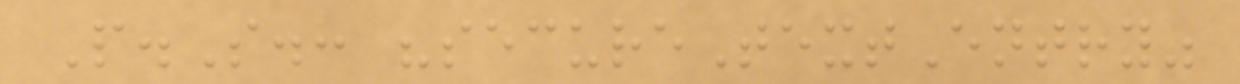P.S.: "secureTextEntry"
